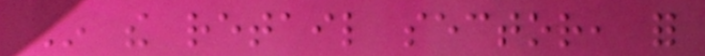In the retail sector, for
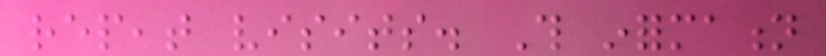repeat visits. This information
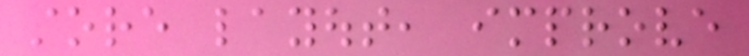store layout, improve
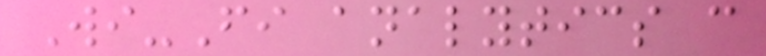Wi-Fi analytics can
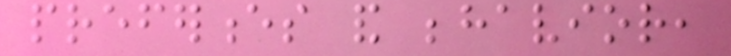preferences and behavior,
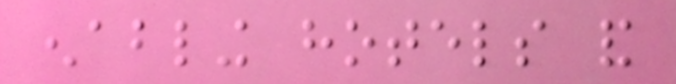enabling hotels and
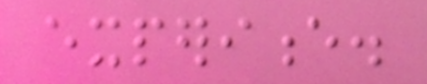experience.
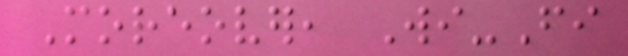Moreover, Wi-Fi
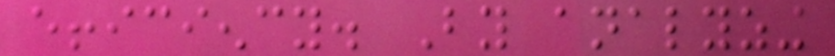efficiency. By analyzing
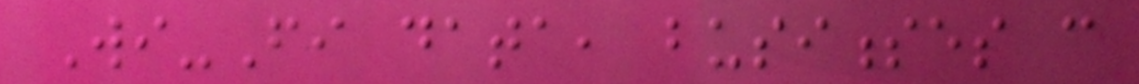Wi-Fi data, businesses can
